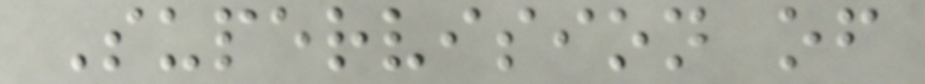Supervision of
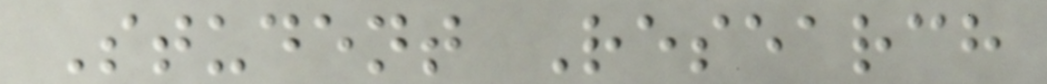Student Research
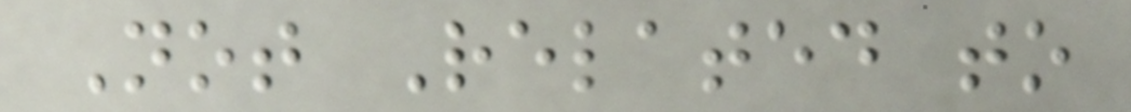Not Related to
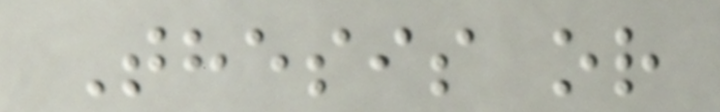Thesis or
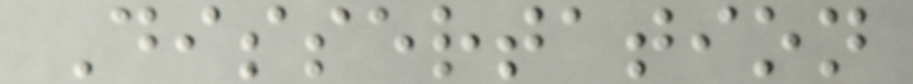Dissertation
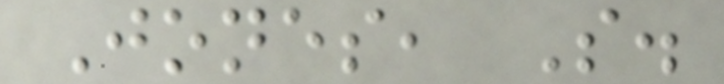Jones, S.
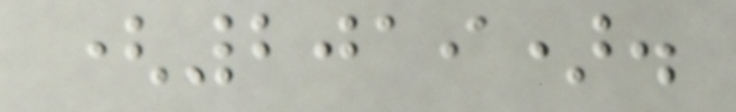(2019).
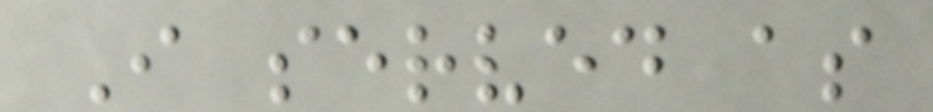I served as
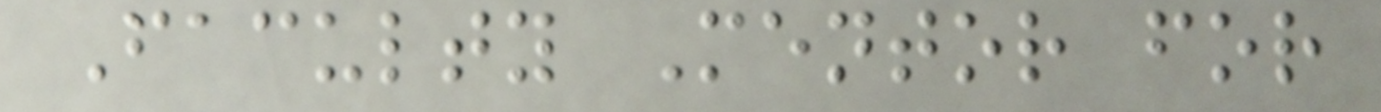Faculty Mentor for
